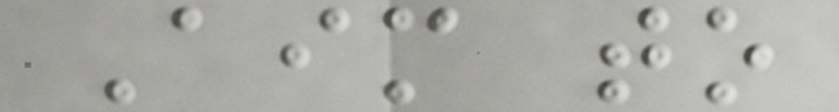Aim to
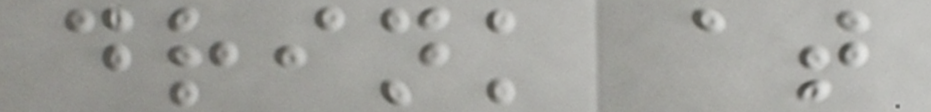drink at
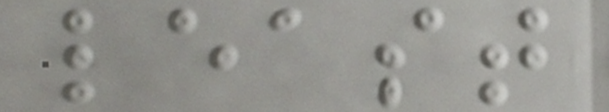least
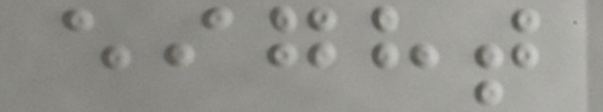eight
